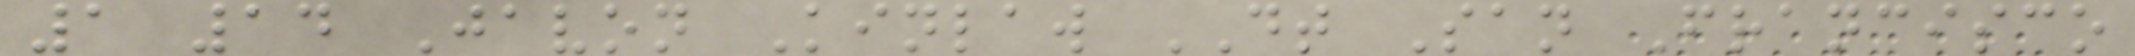1 14 Javon Kinlaw DT San Francisco
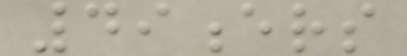49ers
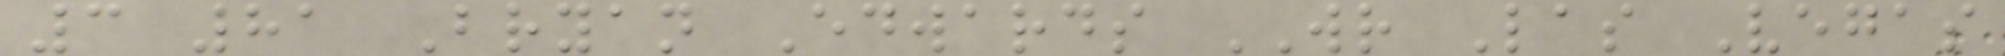3 81 Bryan Edwards WR Las Vegas
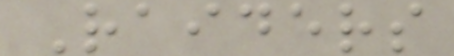Raiders
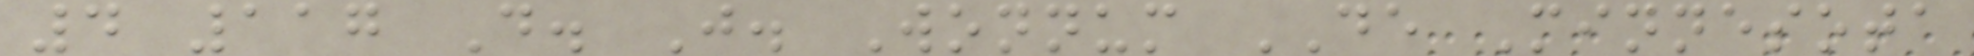4 117 D. J. Wonnum DE Minnesota
